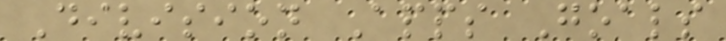Division Apps Goals
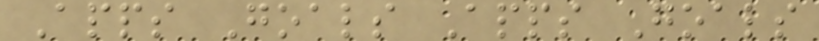Apps Goals Apps Goals
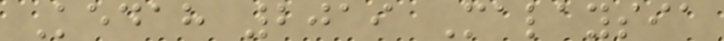Kedah 2019 Malaysia
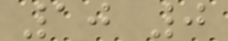10 0
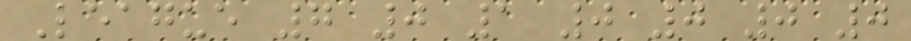League 7 0 1 0 0 0 0
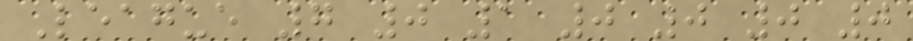League 7 0 1 0 0 0 0
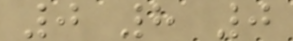0 8 0
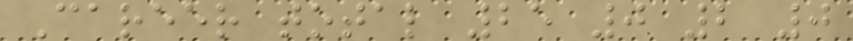Career total 25 0 2 0
